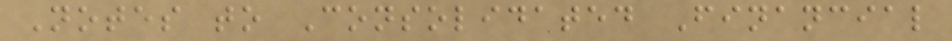Notes to Consolidated Financial
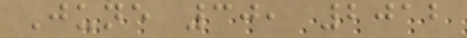June 30, 2012
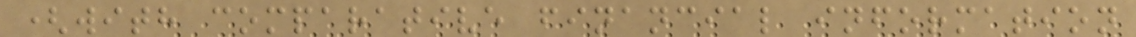(with comparative financial information
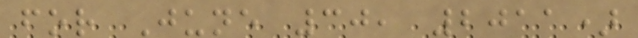for June 30, 2011)
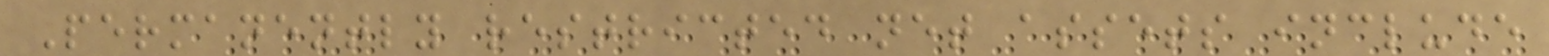Permanently restricted net assets include
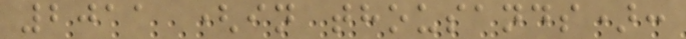2011 (in thousands):
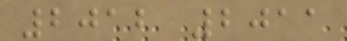2012 2011
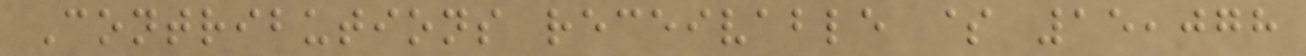Contributions receivable $ 15,078
